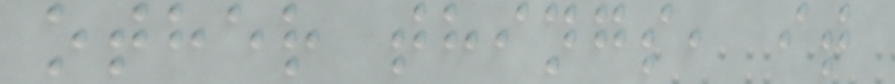other things, it
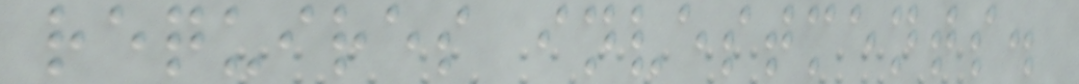requires investments.
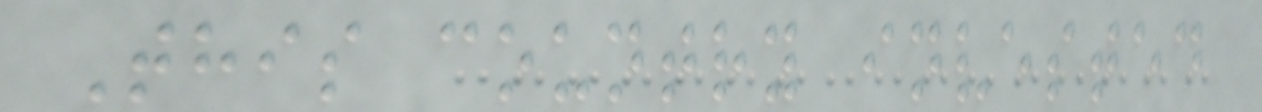This country invested
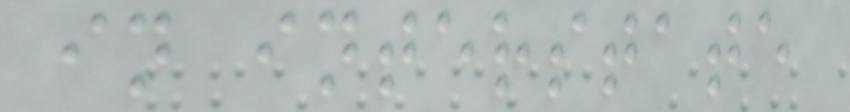in interstate
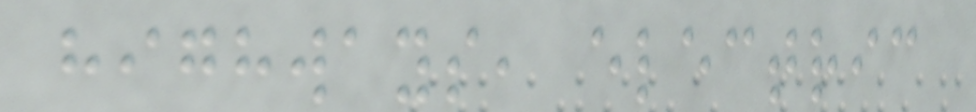highways, electric
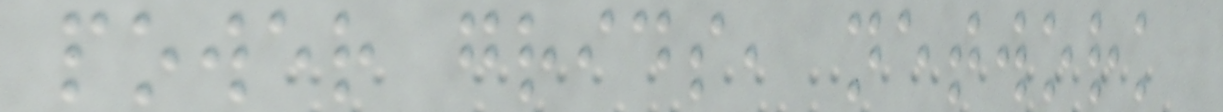power grids, network
